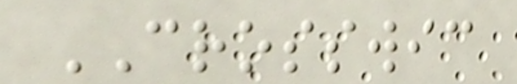CROSSWIC
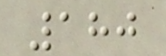180
